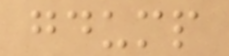gdump
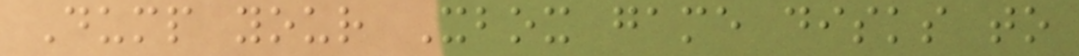Dump your Xbox game disks to
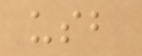usb
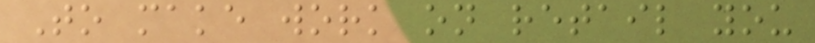To make work on retail you
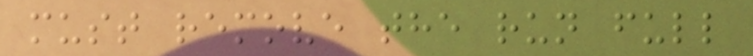must remove the run full
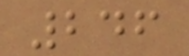246
